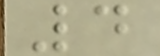4
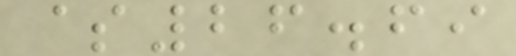$26.69
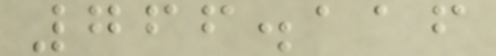766.116
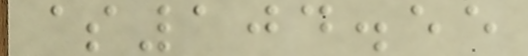$104.55
